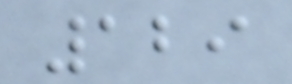129
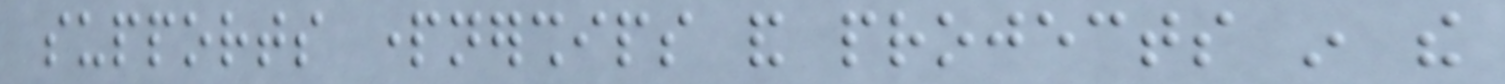supports partnerships and projects in the
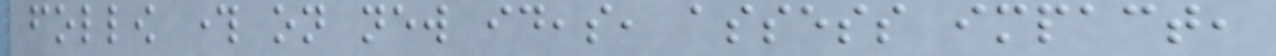follow through on new ideas, assess impact,
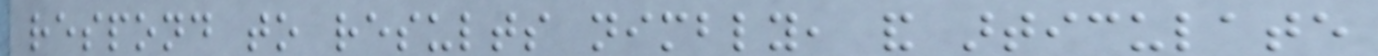respond to results nimbly, and articulate
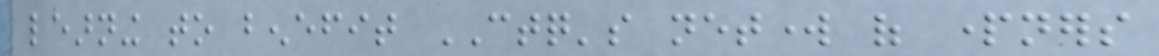learning to benefit CTQ's network of partners
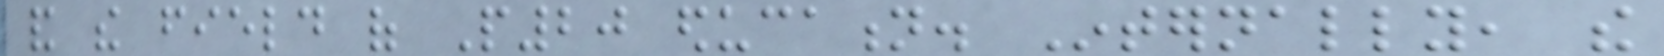and the field of P20 education. Internally, the
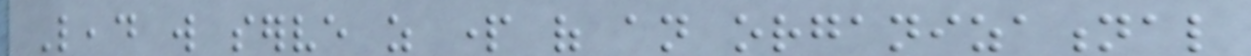Lead will serve as part of an organizational
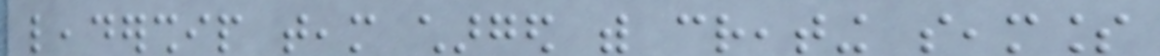leadership team charged with creating seamless
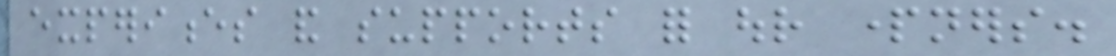experiences and supports for our partners.
